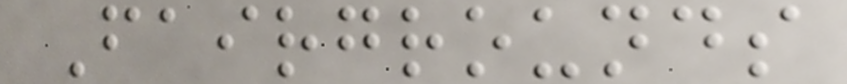Fairgrounds
